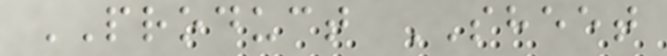PRODUCT SHEET
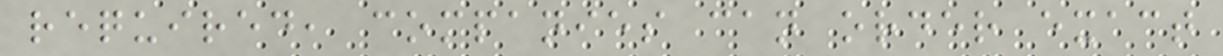required, companies can order exact
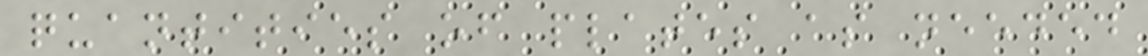quantities of plates as needed
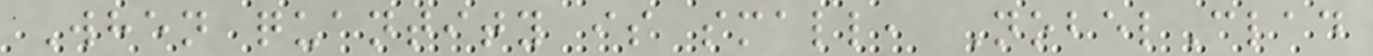When quantity is small, NobelClad
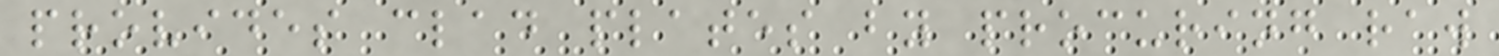provides clad plates by procuring raw
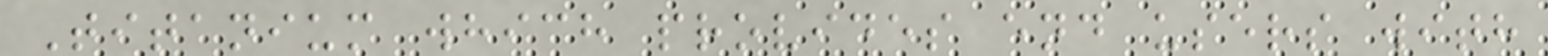Titanium which provides end users with
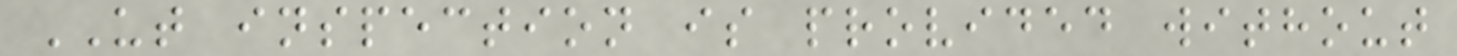UT inspection is provided without
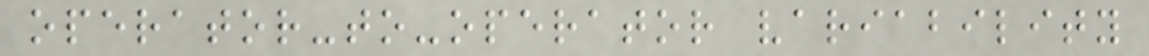operator-to-operator variability
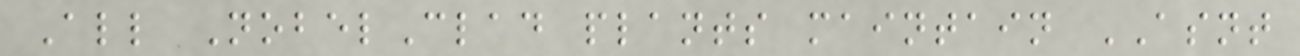All NobelClad plants maintain ASNT
